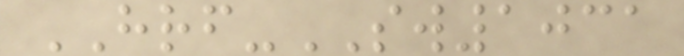HRF-SW1031
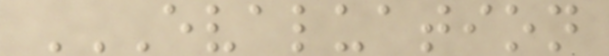EVALUATION
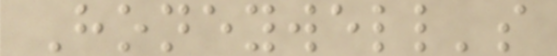Honeywell's
